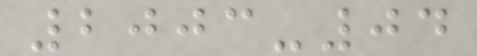2003-04
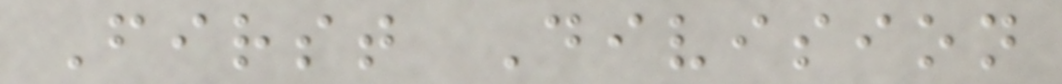First Division
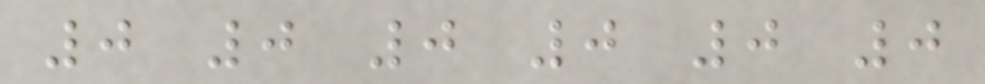0 0 0 0 0 0
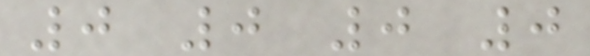0 0 0 0
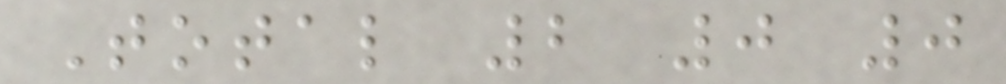Total 2 0 0
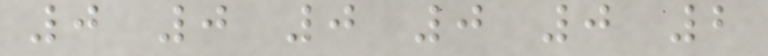0 0 0 0 0 2
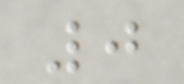0
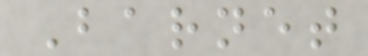Barnet
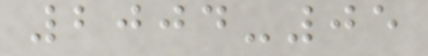2004-05
